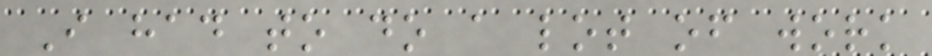I had to do a lot of work
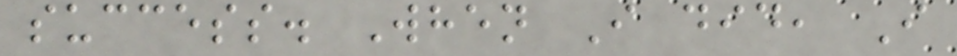success. When I did, I
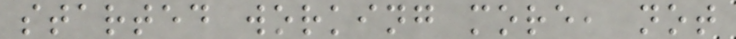started working more, not
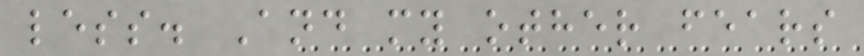less. And my other fears
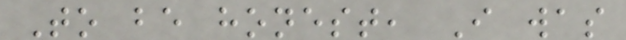To be honest, I was
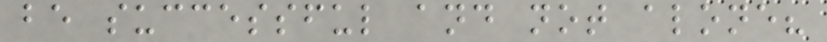be successful and not alone?
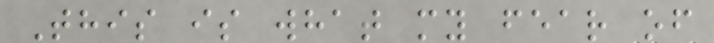This is what my fear of
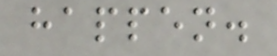happen.
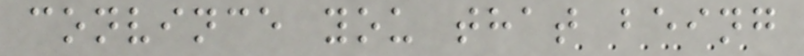convince you that being
